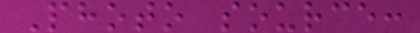Photo source:
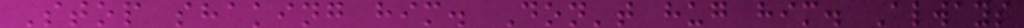Stop shaking him. Don't hug him. Always
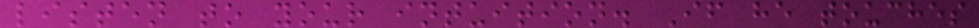listen to your intuition. If he touches
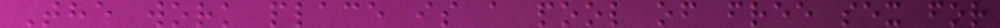The work place is a pool of free sex for
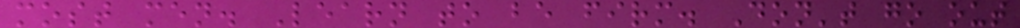most men. Learn to be firm. Don't go out
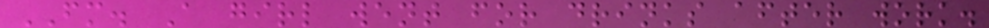FM. A girl went for drinks after work.
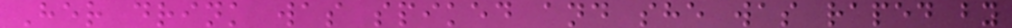Her drink was spiked and she was raped by
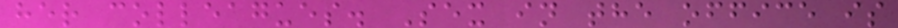her colleagues. Sex in the office is
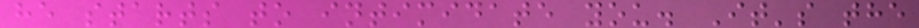he starts to intimidate you. It's the
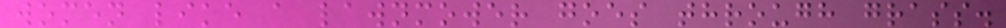women like a lawnmower goes through grass.
